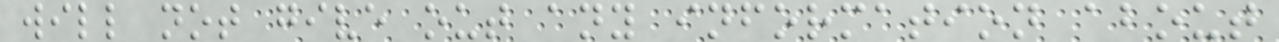will not give out any information about
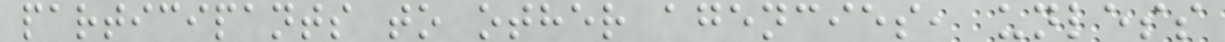participants to other agencies, unless
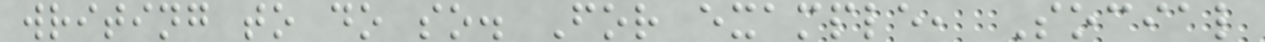writing to do so. For example, Social
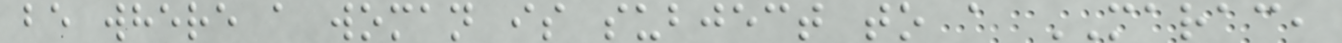be where a woman is subject to a MARAC,
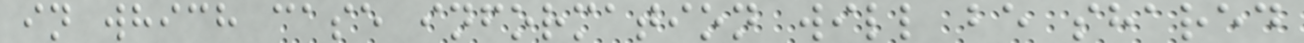in which case information will be shared
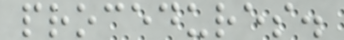procedures.
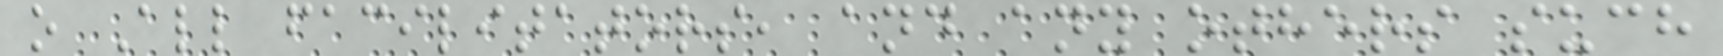o All facilitators, and any others such
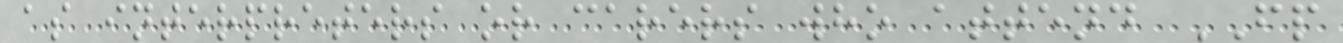as interpreters or carers who attend FP
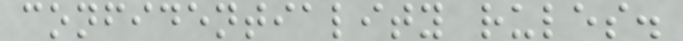confidentiality rules.
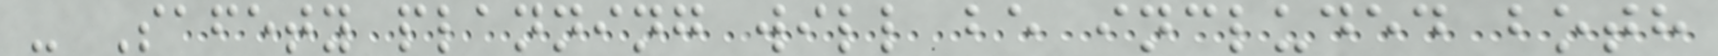- Safety planning will be included both
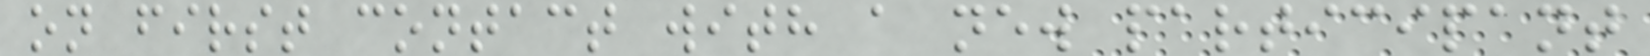on first contact with a new participant
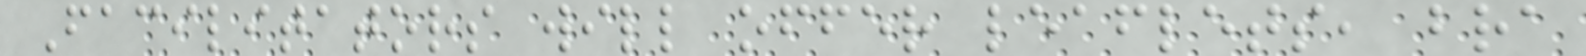Facilitators will offer leaflets, bra
